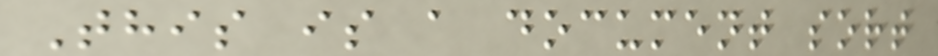This is a document sort
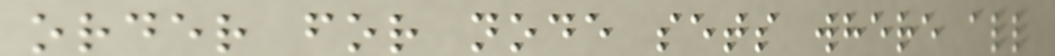order for node sets where all
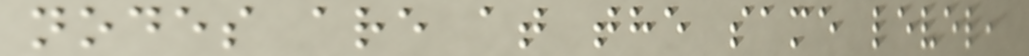nodes are at the same level,
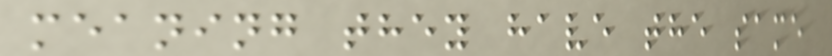meaning they have the same
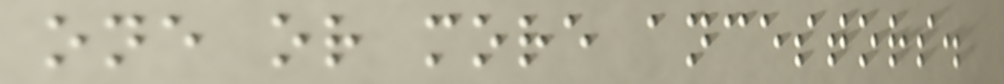one or more ancestors.
